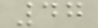47
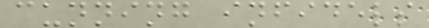cunning infidels
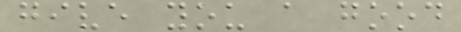give you a good
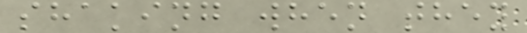shaking when they
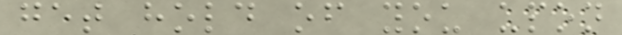get hold of you upon
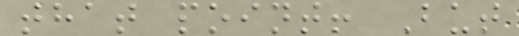that point! But
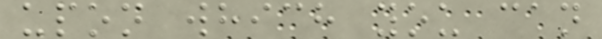upon which you can
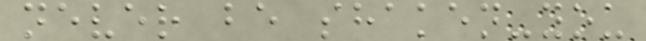never be shaken-you
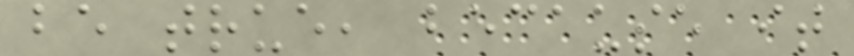be true, because it
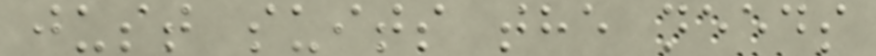just suits the needs
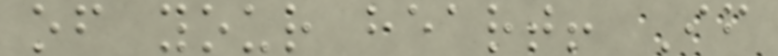of your heart! If
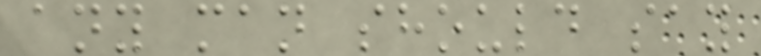any man should say
